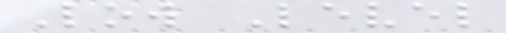Low Level
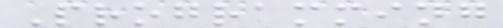Programming
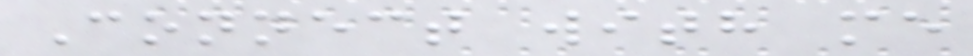Connect with me
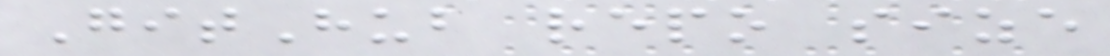GitHub repo size
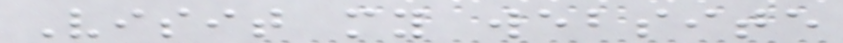Visit my website
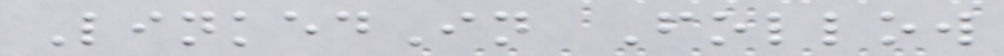LinkedIn Follow
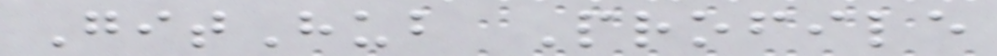GitHub Profile
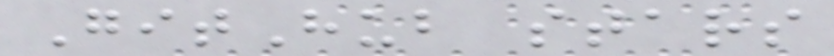GitHub stars
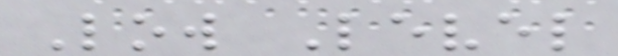Low Level
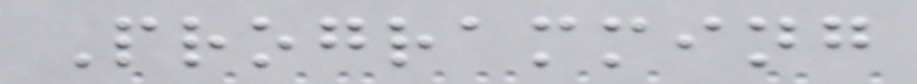Programming
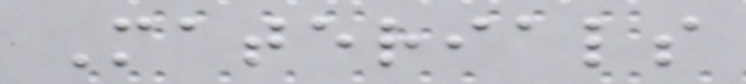Materials
